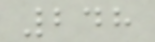248
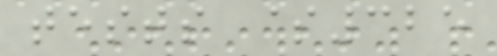tests $325
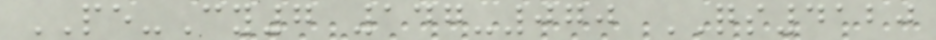PE-Cy7 147-070 QS4120
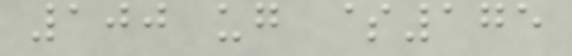100 ug $175
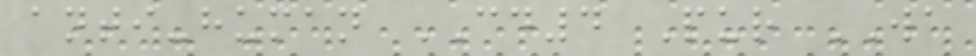anti-human CD4 Pur WA
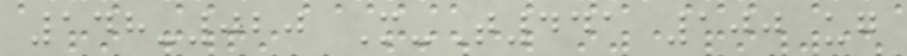148-020 M-T441 100 ug
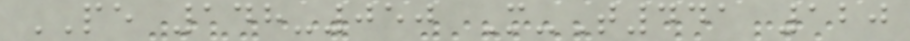PE 148-050 M-T441 120
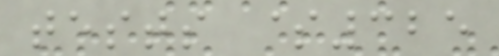tests $325
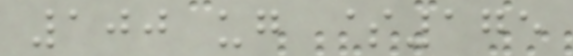100 ug $175
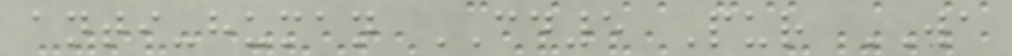anti-human CD5 Pur WA
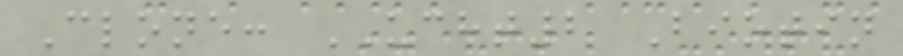Clone: UCHT2 Biotin
